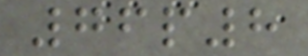76p8
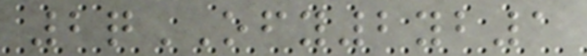2qOFY2yb1
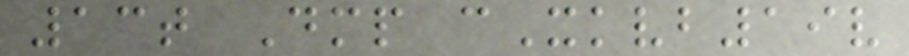13t Dmp cXkvb19v
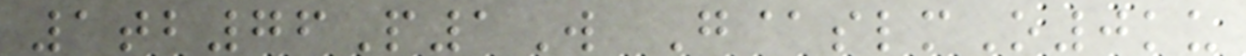1tb76P1W G@slmO0ku
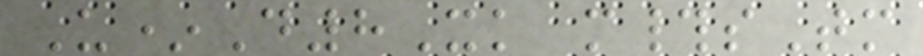U*D8Xk m#sTm
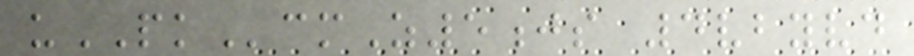uPKcmZ5js 4vbyvd
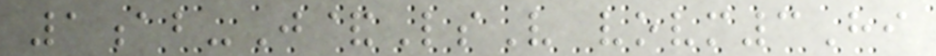1ab-J&LsV vovm3Hi
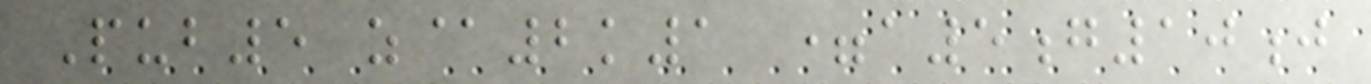Pub5 z@2k1 =a5g10j
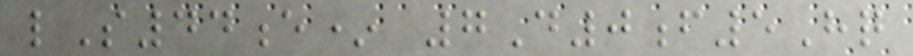lS44e* 7D0f5Hq
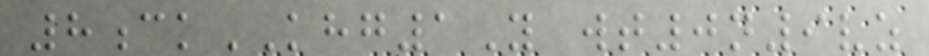8ckKHG1Y wt0n9vz
